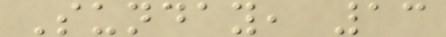Sunday, 13
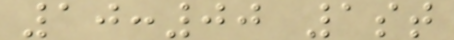10:00 1st
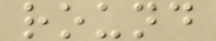round
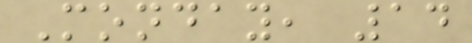Monday, 14
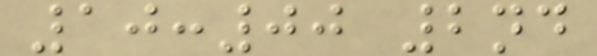10:00 2nd
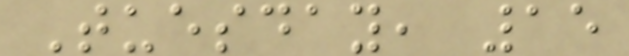Tuesday, 15
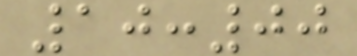10:00
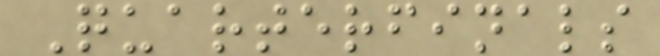Quarterfinals
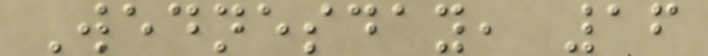Wednesday, 16
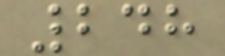248
